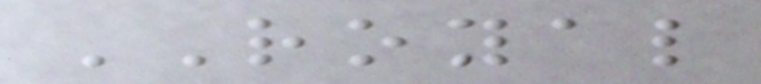ROYAL
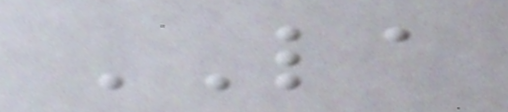LA
